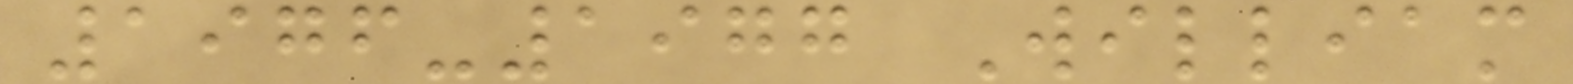1976-1977 William
